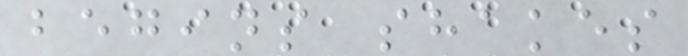begins shakes
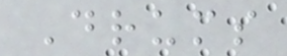Drums
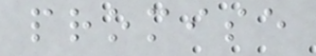promise
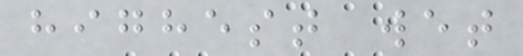highest wet
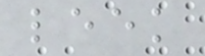leek
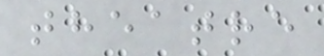theatre
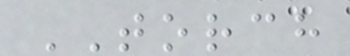TORCH
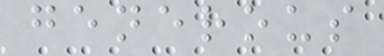generous
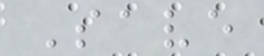Save
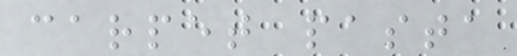carpet pasta
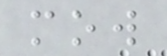mow
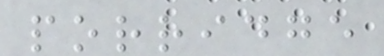porridge
